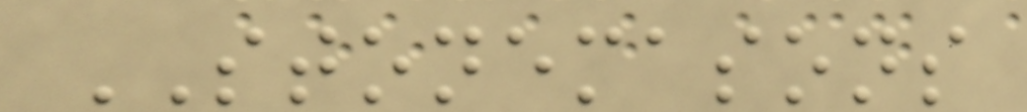STONEMASONS
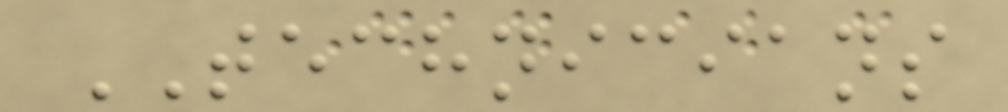TECHNICIANS
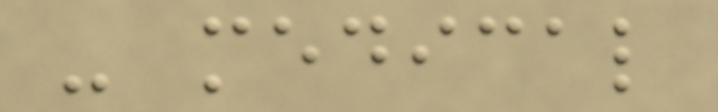- medical
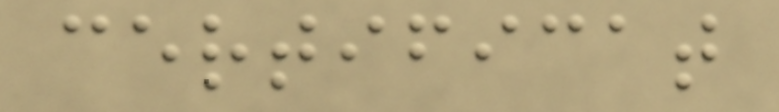certificat
